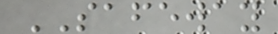SAFEWAY
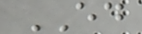ED
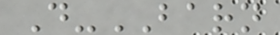D-BARN
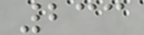233
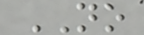NO
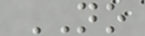NO
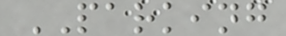PARKING
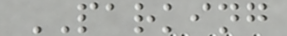PARKING
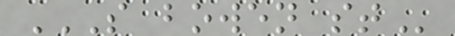S BOWEN ST
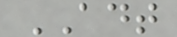ADT
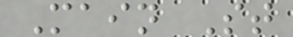Main St
